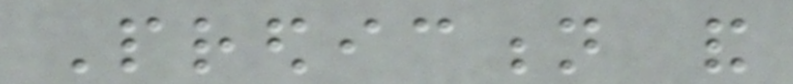Prediction and
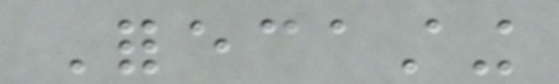Forecasting
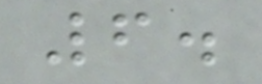6.
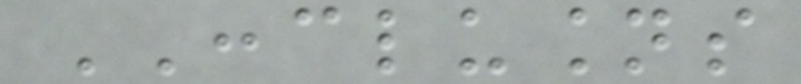CONCLUSIONS
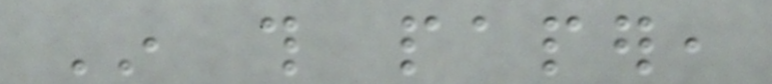In this paper,
